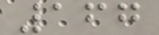167
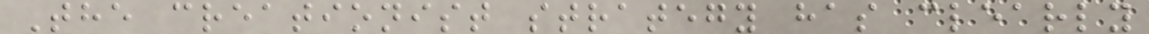The creationist strategy has clearly
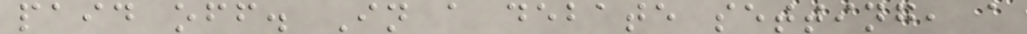paid off. In a debate setting, a
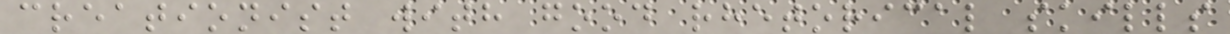creationist with good rhetorical skills
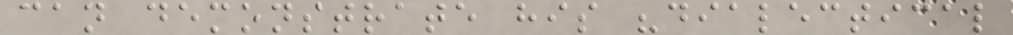can demonstrate his "dialectical
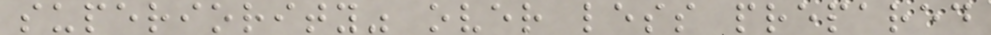superiority" over less prepared
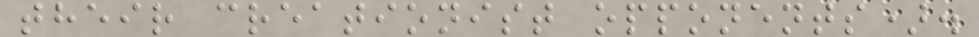their creationist opponents).
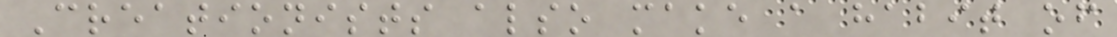Creationists also make a habit of
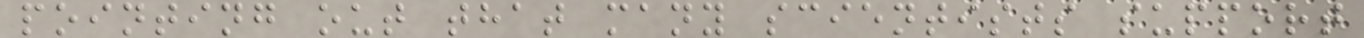pointing out that many scientists support
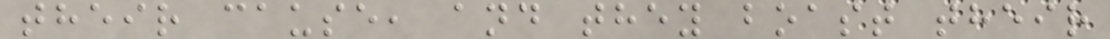their cause, and they boast their
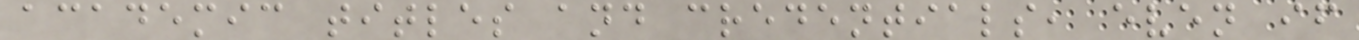academic titles and credentials, even if
